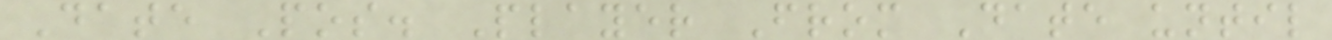Date Pos. Player From Date until
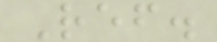Ref.
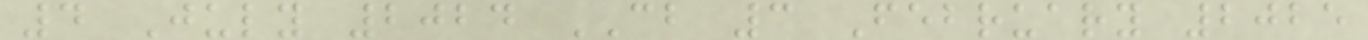4 July 2024 CB 3 February 2025
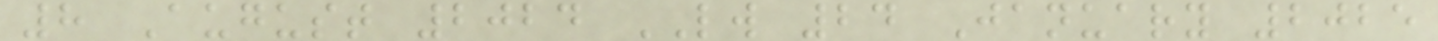8 August 2024 LW 24 January 2025
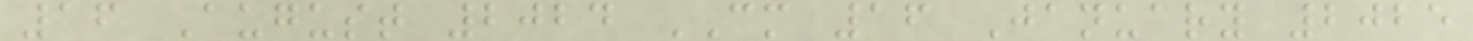16 August 2024 CM 16 January 2025
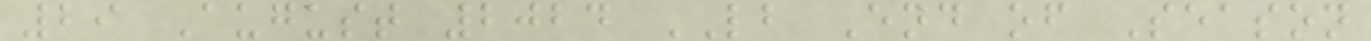29 August 2024 LB End of Season
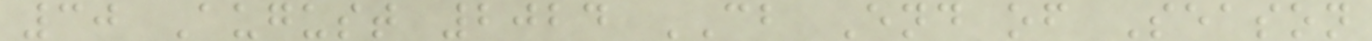30 August 2024 CB End of Season
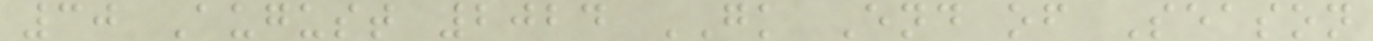30 August 2024 GK End of Season
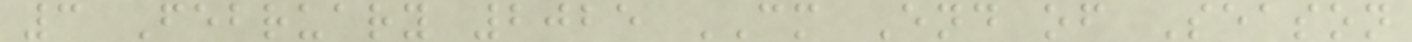3 February 2025 CM End of Season
